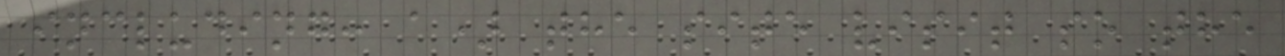including: a) the site visit so the
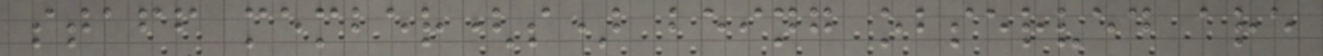staff member(s) being observed are
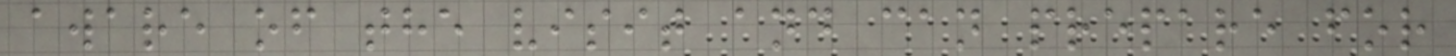aware of the visit and can prepare for
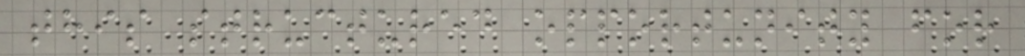this structured opportunity for
